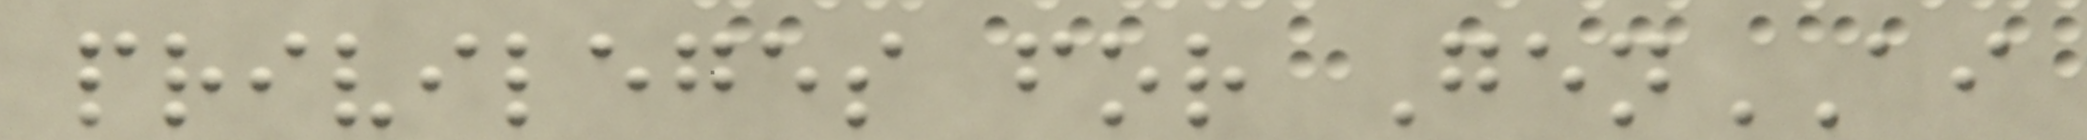privileges for GenAI
